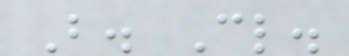B. Cl.
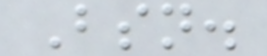Bsn.
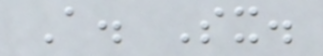A. Sx.
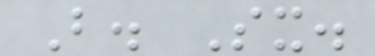B. Sx.
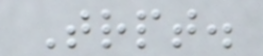Trpt.
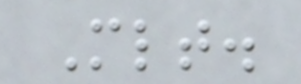Mlt.
